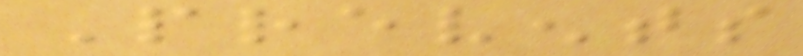Prevents
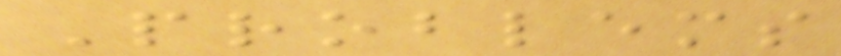Problems
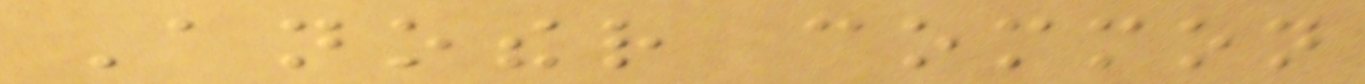Another common
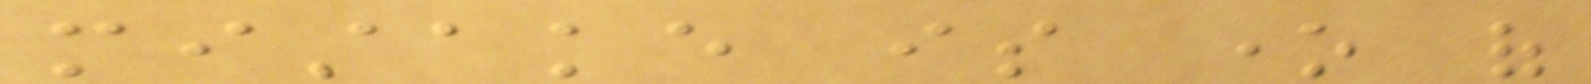mistake is one of
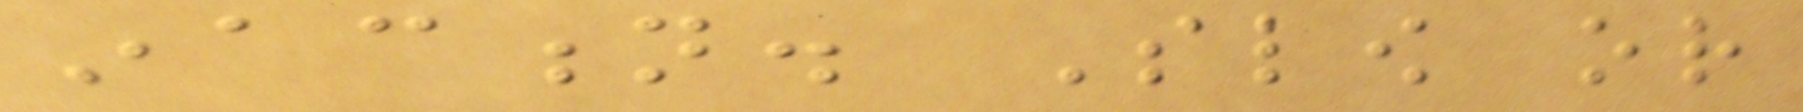inaction. Slow or
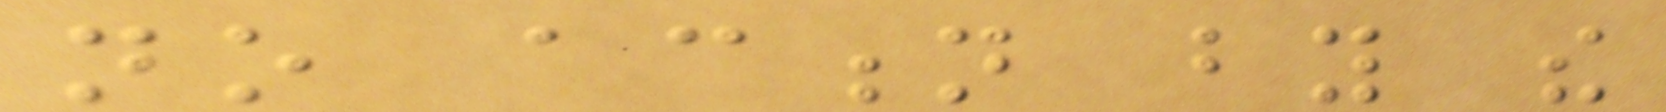no action by the
